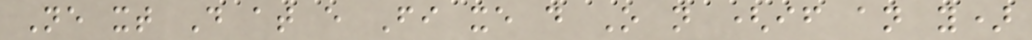Ne xt D at e Fi xe d O n (if an y)
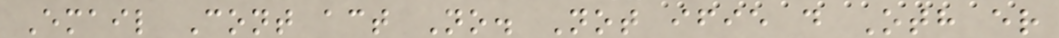Email Cont act No. Not ifie d Oth er
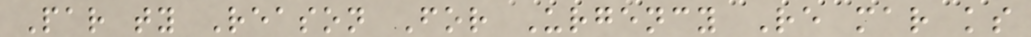Par ty Reason For Urgency Re mar ks
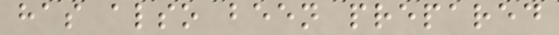has also been prepared
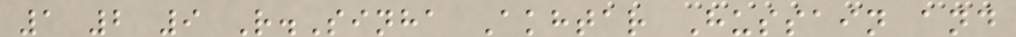1 2 9 R.Sinha Akhtar Hussain and
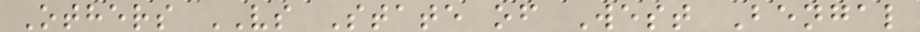Others VS State of West Bengal
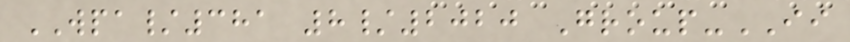WPA/381 8/2020 Group-II
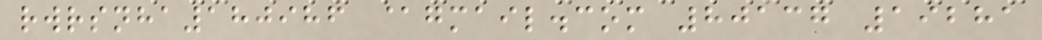rwrsnha180986 @gmail.com 80137 19281
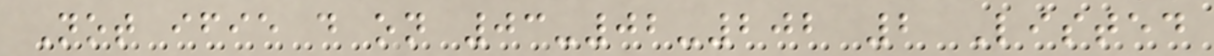Not ifie d on 03-02-202 2 Listed
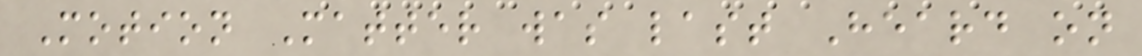Motion Matter was last Heard on
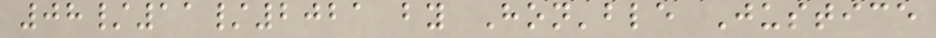08/11/2021 by Hon'ble Justice
